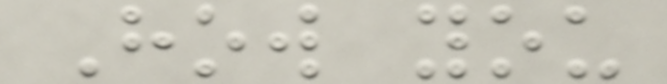How you
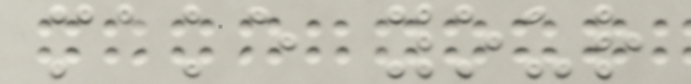make your
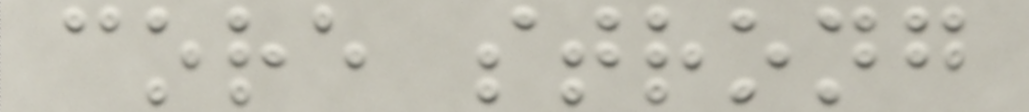core strong
